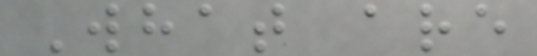What are
